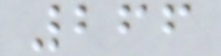266
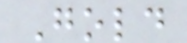Gold
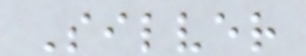Silver
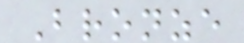Bronze
